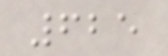625
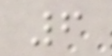6
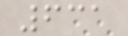631
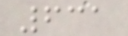631
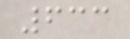633
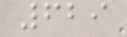629
